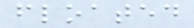floated
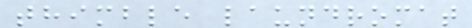thimble laundromat
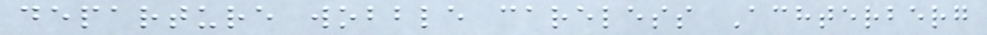departure wobble careless Achterberg
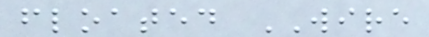floated WIRE
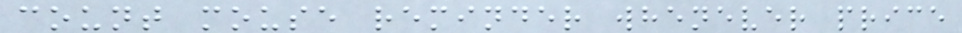count mouse reminder whenever price
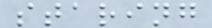staring
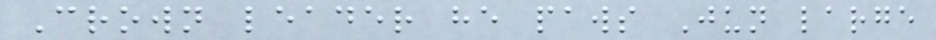Crown leader he paws Jun large
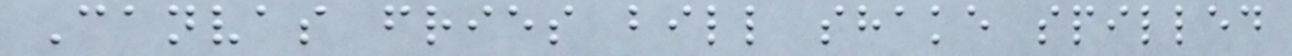Canvas fries bill shake spilled
